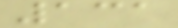131
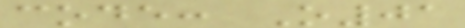code: O01
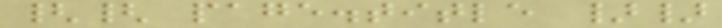{{ page.title }}
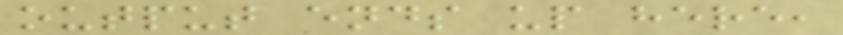output ends up here,
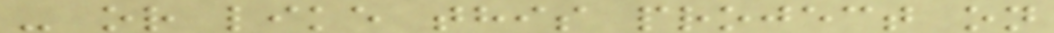- or like this project on
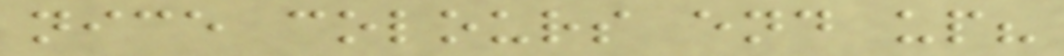nice colours end up?
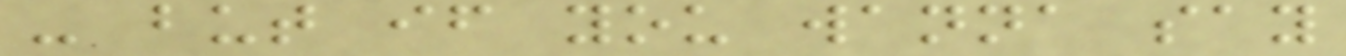- but if you wanna say
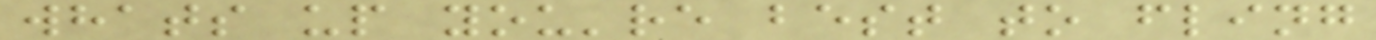whats up you're best to fling
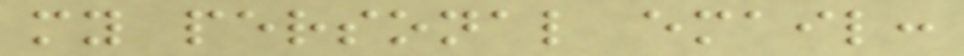my personal email:
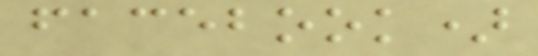facebook)
